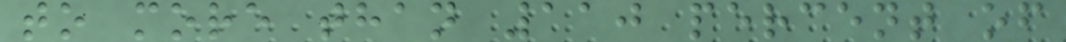to more than 110 percent of
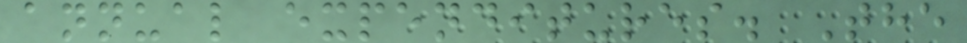annual expenditures. The
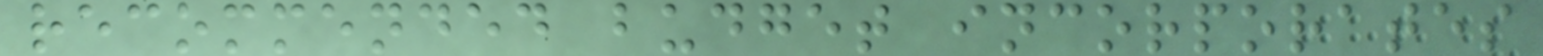recommended budget incorporates
